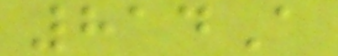814A
